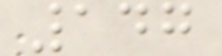147
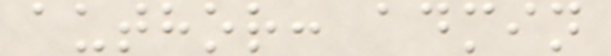author: admin
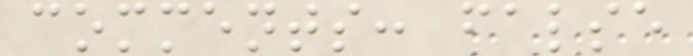comments: false
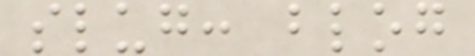slug: blog
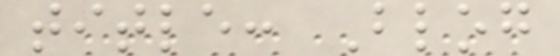title: Blog
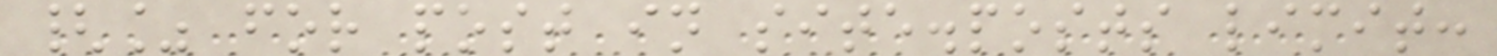{% for post in site.posts limit:
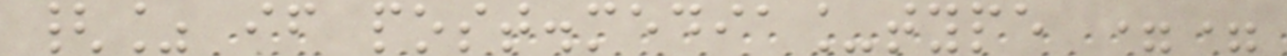{% if post.media_type ==
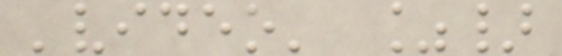'video' %}
